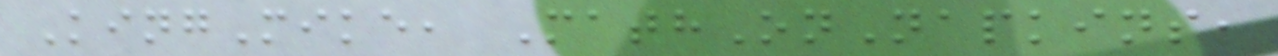KingMike, MathOnNapkins,
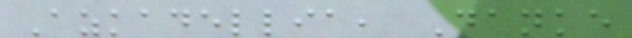Azkadellia, Danke
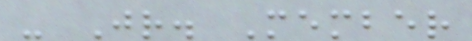- Jr. Member
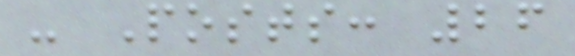- Posts: 26
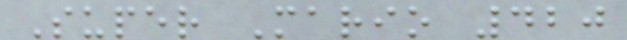Super Mario 420
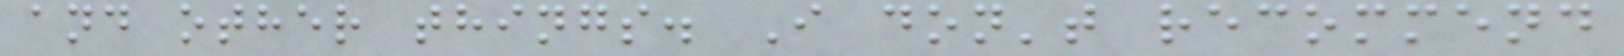and other things. I don't recommend
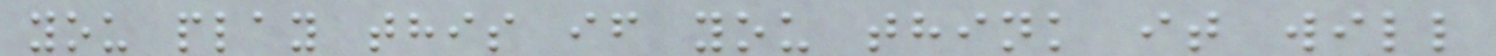you play this if you think it will
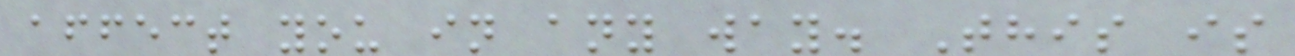affect you in any way. This is
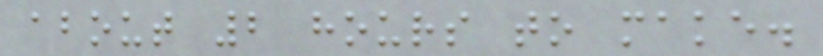about 2 hours to make.
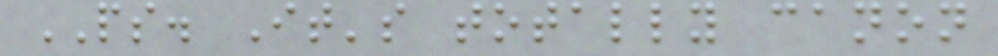PS. It's totally canon
